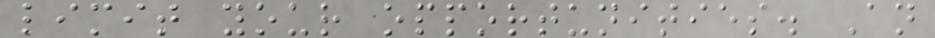limit your opportunities. An
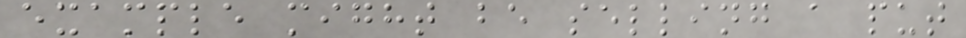example might be selling a put
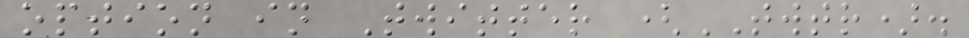option in Twitter (TWTR).
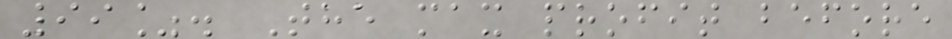99%. The max profit before
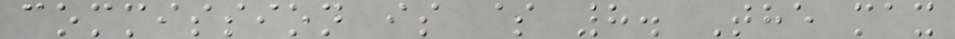commission is $ 8. The max
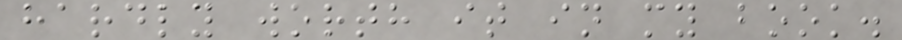hardly worth it in my book.
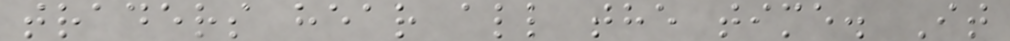traders hear all the time. It
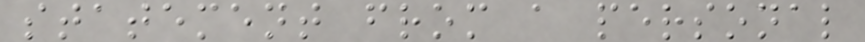statement from a personal
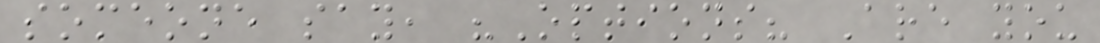someone say, "Options? Are you
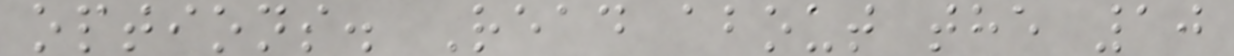options. Read about the 10
